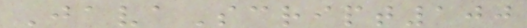JavaScript100
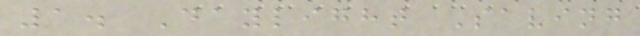1. Daylight Saving
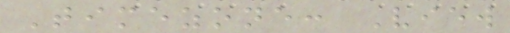Timezone: View
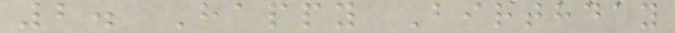2. Happy Birthday
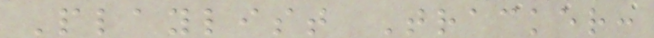Playlist Tracker:
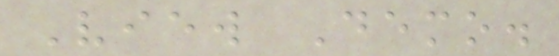View Demo.
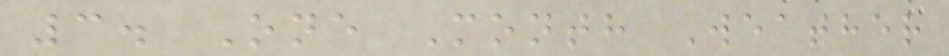3. One Month Weather
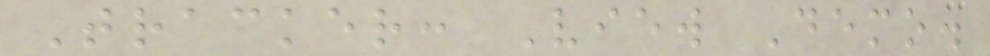Tracker: View Demo.
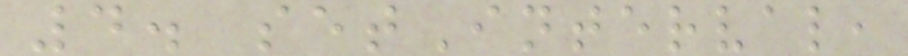4. setInterval,
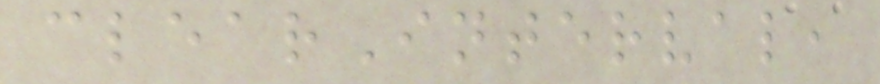clearInterval,
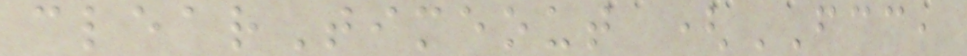clearTimeout (FCC,
